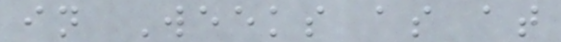in Weeks as at
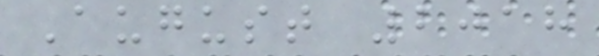August 2018
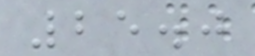25.0
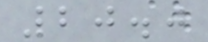20.0
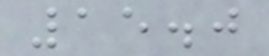15.0
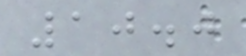10.0
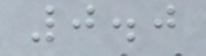0.0
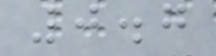0.7
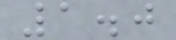1.0
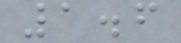1.6
